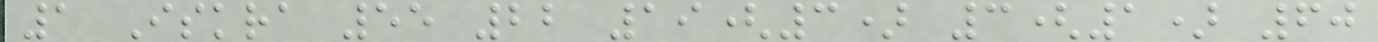1 Iskra 55 22 19(3) 3(1) 60
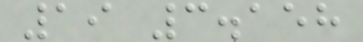19 3.158
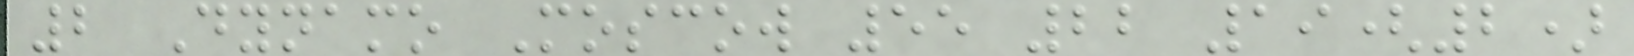2 Dynamo Moscow 55 22 19(2)
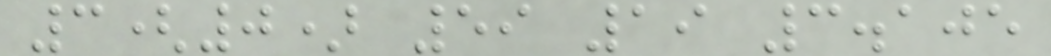3(0) 59 19 3.105
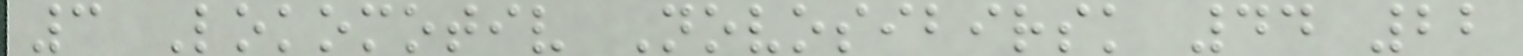3 Lokomotiv Novosibirsk 44 22
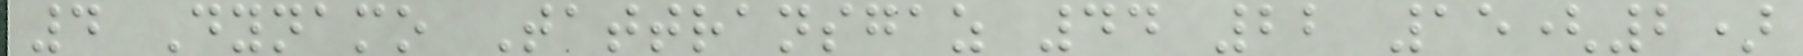4 Dynamo Tattransgaz 44 22 15(2)
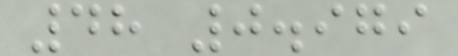48 0.979
